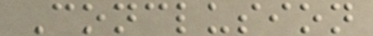Conclusion
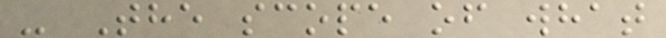- The scope of what
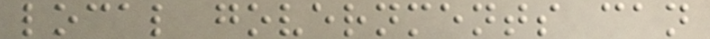local governments can
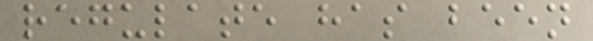regulate has been
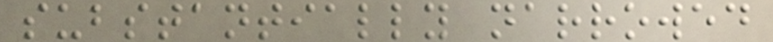substantially narrowed
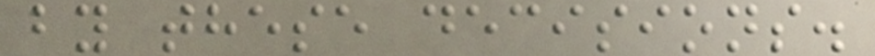by these decisions.
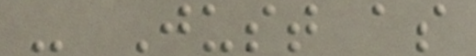- Just as
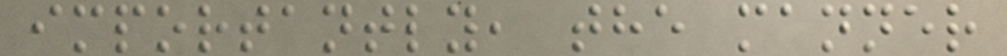importantly, the manner
